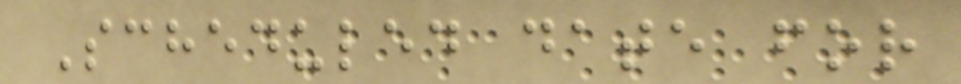Scheduled date for
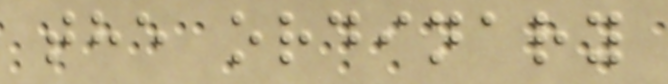the ordinary
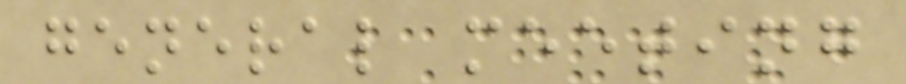general meeting
